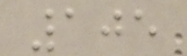105
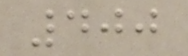400
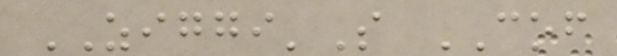ZIGGI'S COF
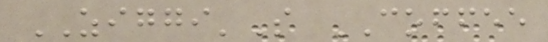ZIGGI'S COFFEE
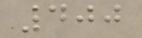400
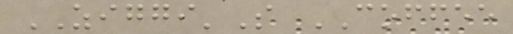ZIGGI'S COFFEE
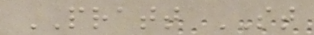PRATT ST
